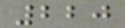220
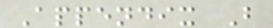Appendix B
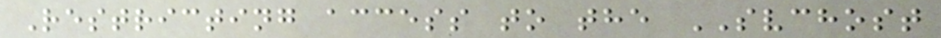Restricting access to the SVCHOST
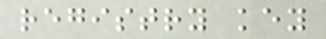registry key
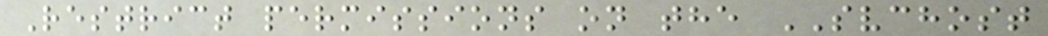Restrict permissions on the SVCHOST
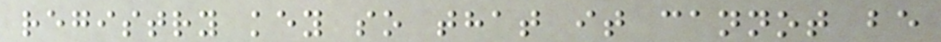registry key so that it cannot be
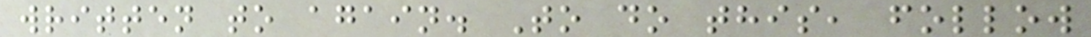written to again. To do this, follow
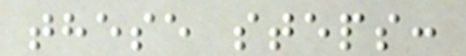these steps:
